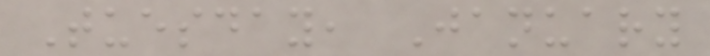Tuesday, January
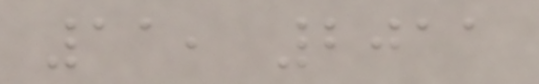11, 2011
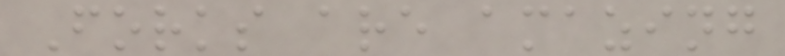Forks are amazing
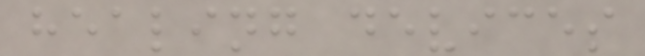healing devices
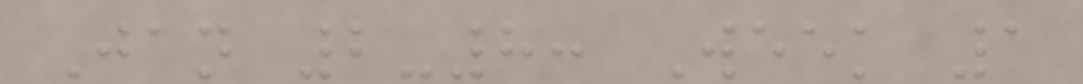Jan 2-8: Week 1
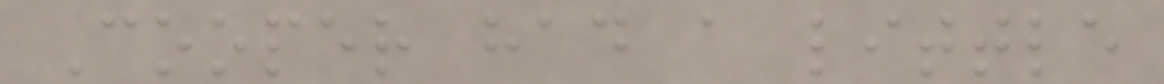Cooper had a little
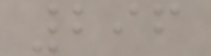296
